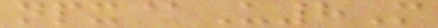npx@U8M
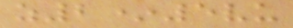z2*5vu
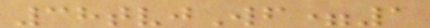38tvjWf=1
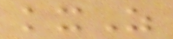kxZ
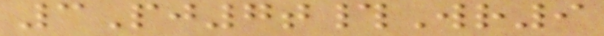3Pj7t#Wr9
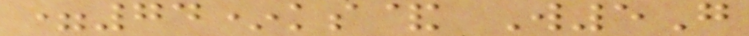=74*ks& W5G
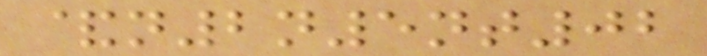&n2n5nt02
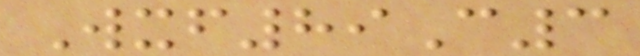Wxf89C3
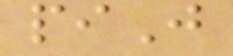piJ
